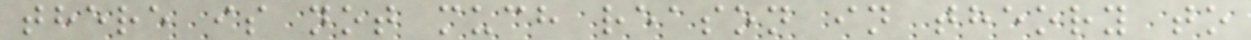there is not much reason in theory to
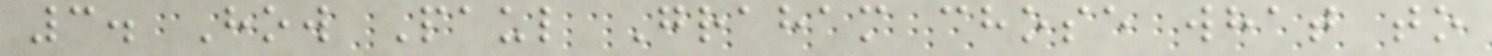3. How Paul Graham chose what to
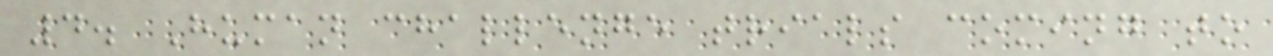4. Human challenge trials coming to
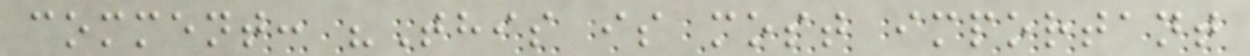comment: "This is most important
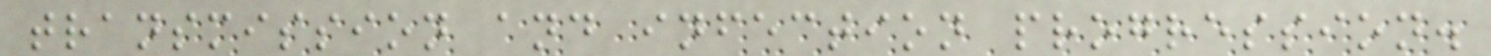transmission and infection progression.
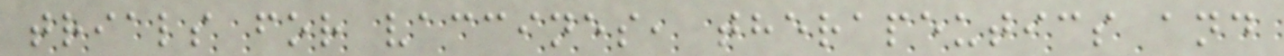trials for vaccines, therapeutics and
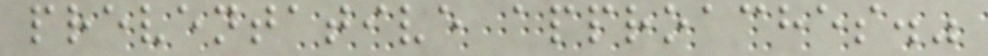preventative approaches."
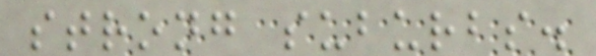strong suburbs.
